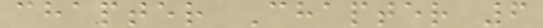chapter Chapter 6
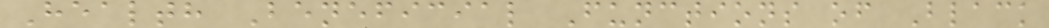Health Beneficial Functions of Black
